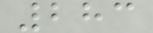283
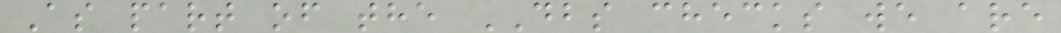As part of the DBS checks we are
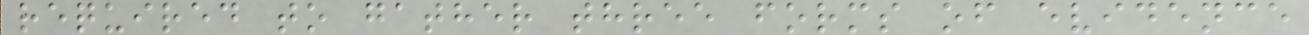required to gather three forms of evidence
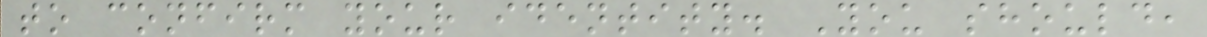to confirm your identity. You should,
